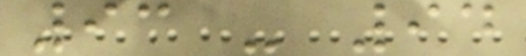93 - 94
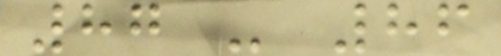87 - 86
